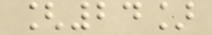[24]
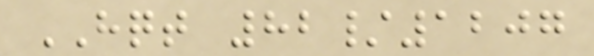HQT 82/1207
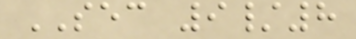SEC 9/8
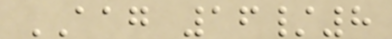AAG 16/8
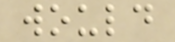would
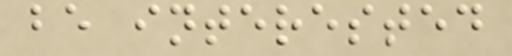be interested
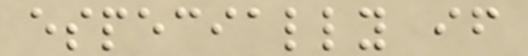especially if
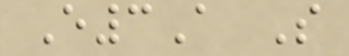E3A S
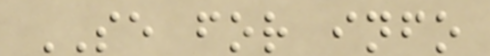SE for info
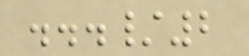.../2
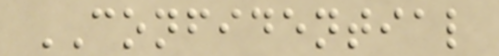CONFIDENTIAL
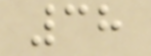38
